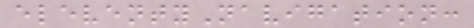eleventyNavigation:
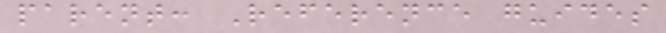parent: Reference guides
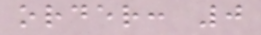order: 0
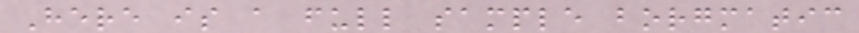Here is a full sample borgmatic
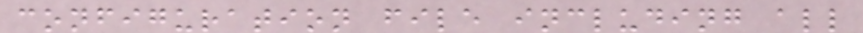configuration file including all
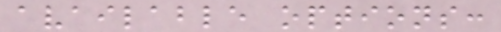available options:
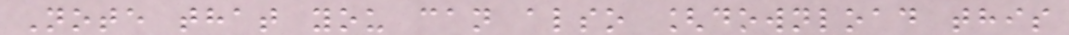Note that you can also [download this
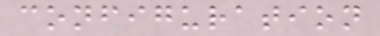configuration
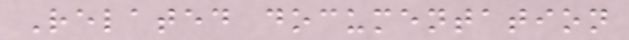Related documentation
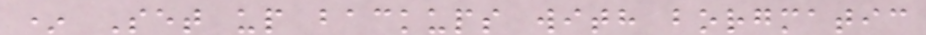* Set up backups with borgmatic
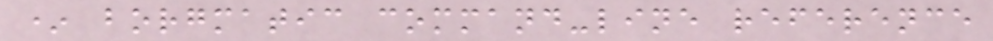* borgmatic command-line reference
